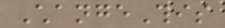ChangeThis
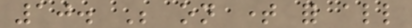10. Be on time for all
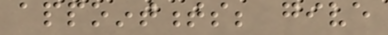appointments; give
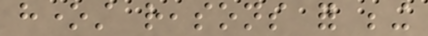honest reasons for being
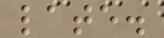late.
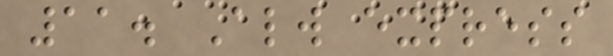11. Always express
